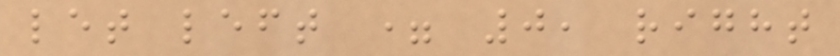let left = 0, right
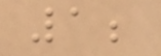1;
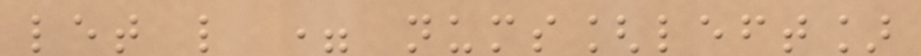let l = nums[left]
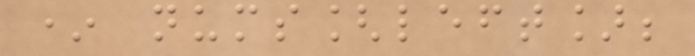* nums[left];
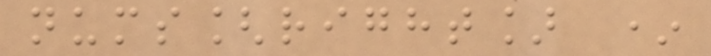nums[right] *
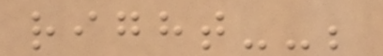right--;
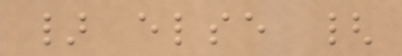} else {
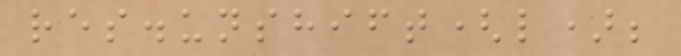res.unshift(l);
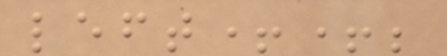left++;
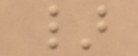}
